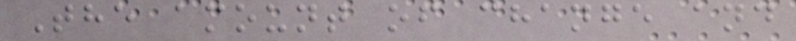The amount of change and
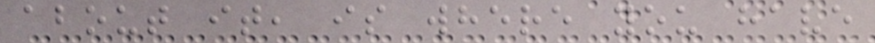about it, is where you have
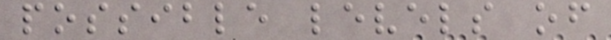possible levels of
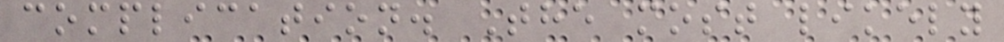complication. The most likely
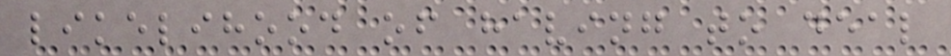likelihood of having to deal
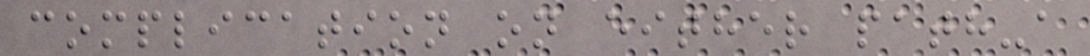complication on either path-a
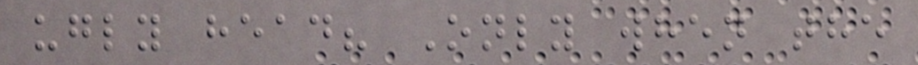ugly head? Only when the
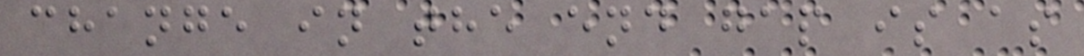change in the end gap is as
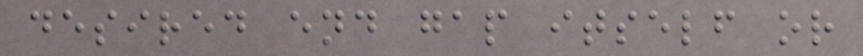desired end gap itself or
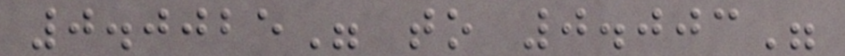0.0025" to 0.003"
